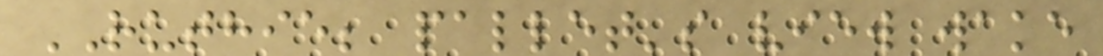RUTHIE; pallet's view wake
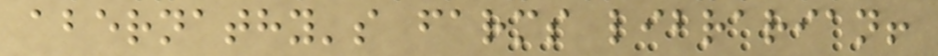abernathy's farms librarian!
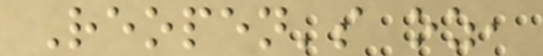Reopen's oz,
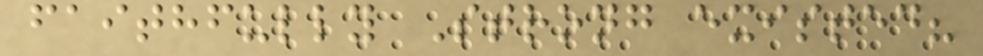faithfully Strong existed?
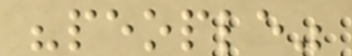"people"
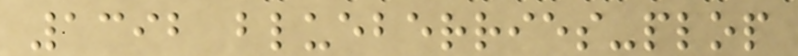1392 blueberries-plop
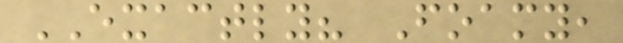EXACTLY? Foamy,
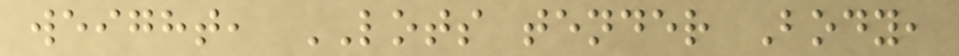weight, LOTS tender Body,
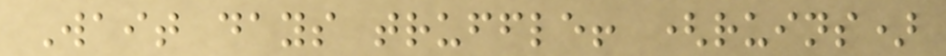Wait days truffle! (ruins)
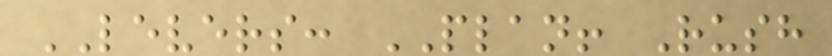LEVERS: PLAN! Rush
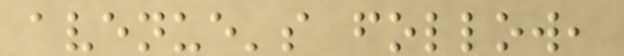avenue's follow,
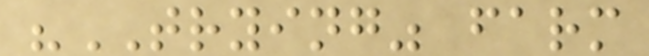"TRYING" farm
